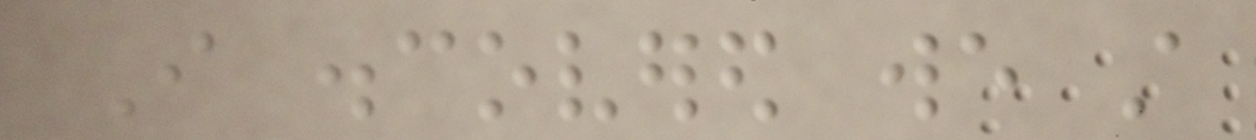I discovered we still
